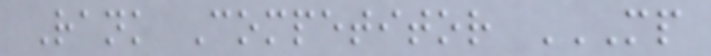Rank Competitor MP
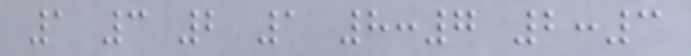1 3 2 1 8:7 2:3
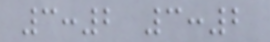3:2 3:2
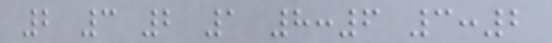2 3 2 1 8:6 3:2
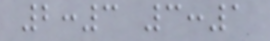2:3 3:1
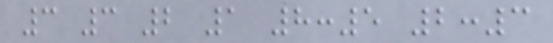3 3 2 1 8:5 2:3
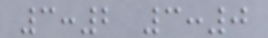3:2 3:0
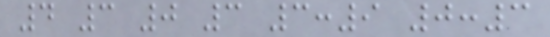4 3 0 3 3:9 0:3
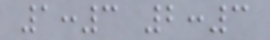1:3 2:3
